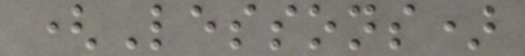(Lessons)
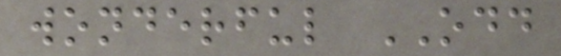wonderful ODD
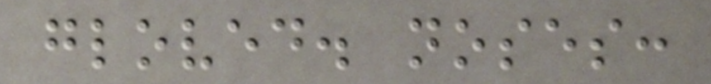gloved. noses:
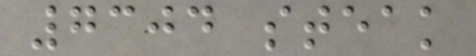7304 steak
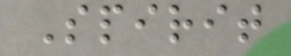Spirit
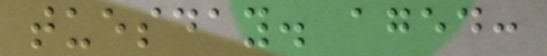tuesday. aged:
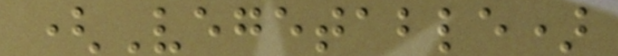(Vegetable)
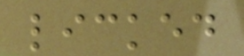licked
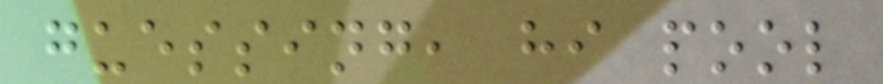guessing, hi pool
